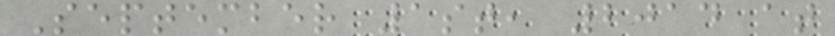September 1st, 2014 at
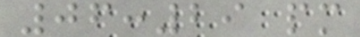06:29 pm
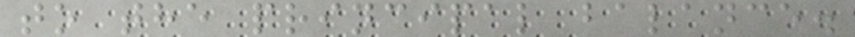to the principal balance.
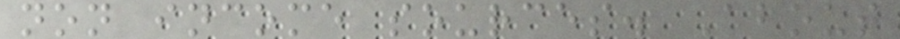non income sources. About
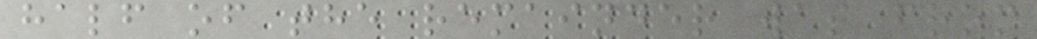half of the remainder was from
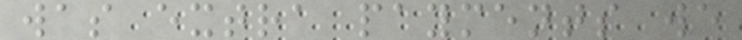was extra payments we
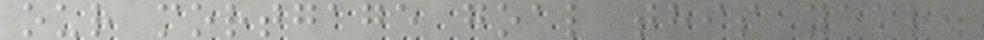our mortgage goal this year.
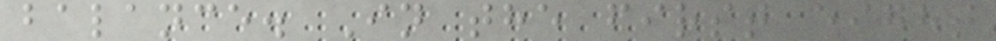balance. In the first eight
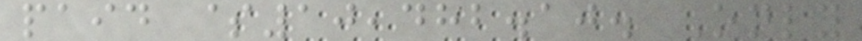paid $10,482.10. Only
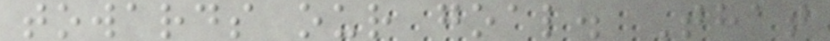towards our goal. That
